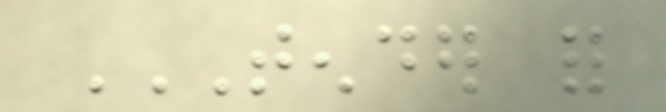TENDER FOR
